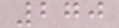270
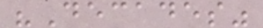"Decades"
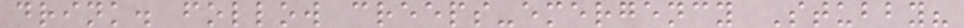drink. follow creeps-emergency Stubby?
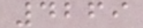4269
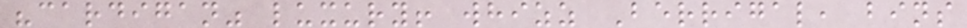"cardigan" luxury! whizz Berrigal, bins
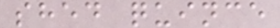shed quince
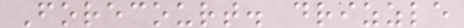Forecourt. drizzle
